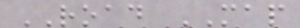ROAD MAP
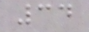34
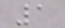1
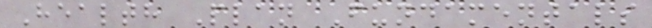Health Plan Fundamentals
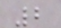2
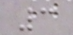3
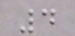4
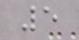5
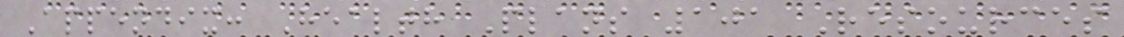Appendix: Health Plans 101 Resources
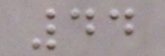44
